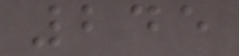245
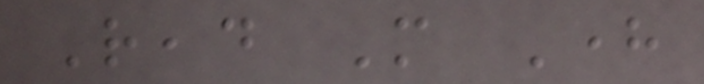Read More Here
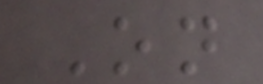On
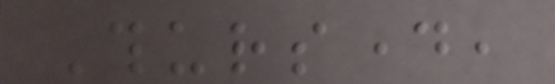Thursday,
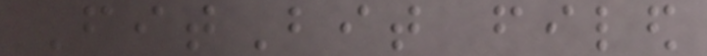FitBit filed
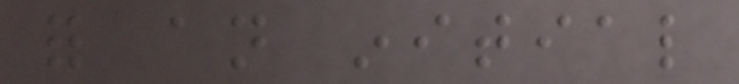for an initial
